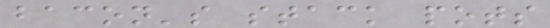bacon's stack pots
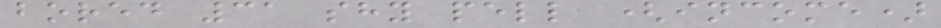bored 31 shy pell (income)
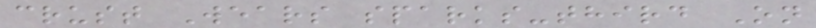crust Wears sparks-third On
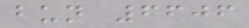bun 6606
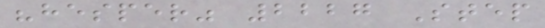"hesper" 2227 Step
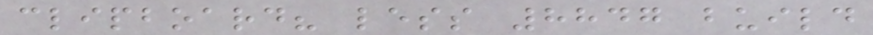clipboard? less 8847 build
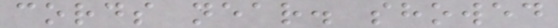cords near. showed
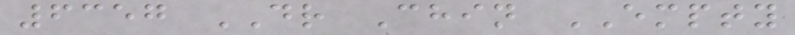6357 DR Chin EMPTY
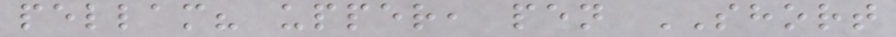pellam? upper, pen SHORT
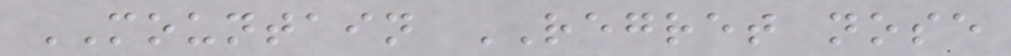MOUNTAIN REGRET nose
